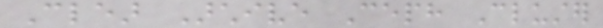Clear Archive Ceph Cluster
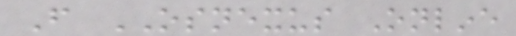From OSNEXUS Online
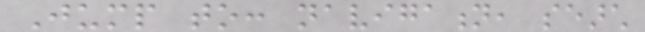Jump to: navigation, search
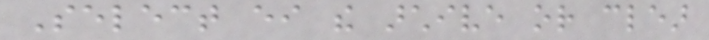Select either the archive or clear
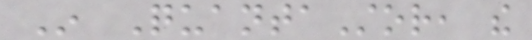In QuantaStor, the
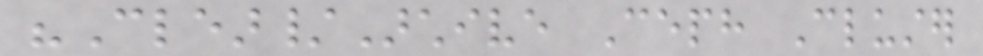"Clear/Archive Ceph Cluster
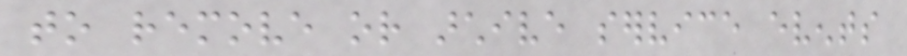to remove or archive service events
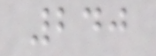240
